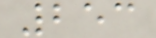253
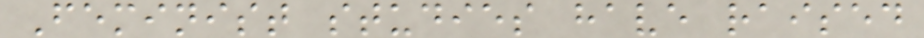Feminist studies have raised
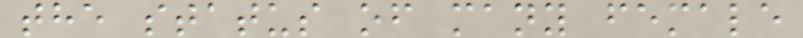the status of many female
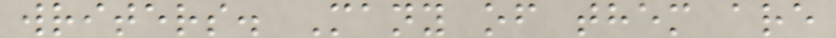writers. Many of them are
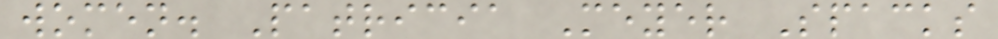women. Patricia Meyer Spacks
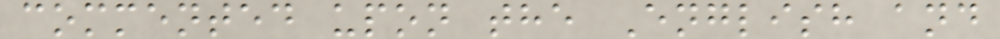commented upon the English and
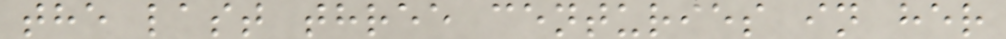the last three centuries in her
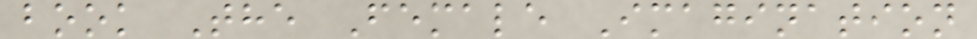book The Female Imagination
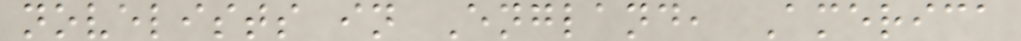novelists in England, America
